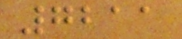7211
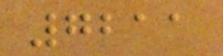7211
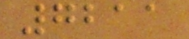7211
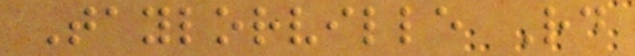Taylorville Rd
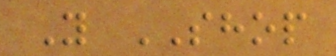Y SHOP
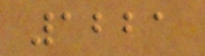1221
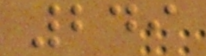249
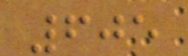605
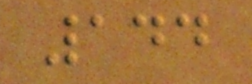144
